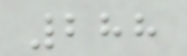288
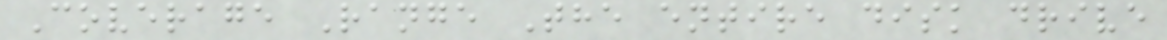Coverage Range The entire disk drive
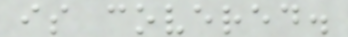is covered.
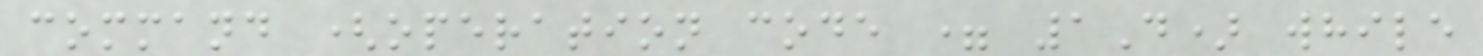command (operation code = 1D) while
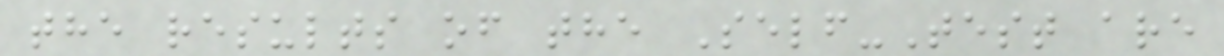the results of the Self-Test are
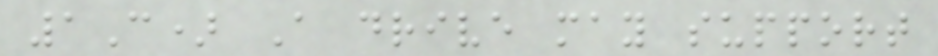1C) A drive may support
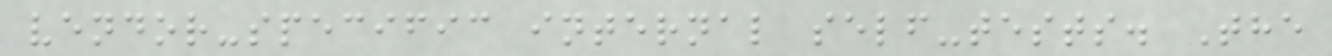vendor-specific internal self-tests. The
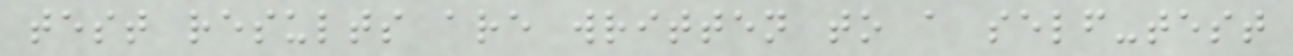test results are written to a self-test
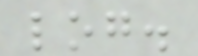log.
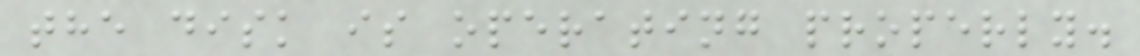the disk is operating properly.
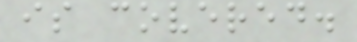is covered.
